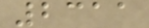2311
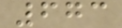673
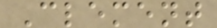Clement
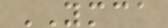YMCA
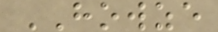HOWZE
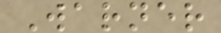Warner
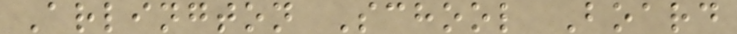Arlington School Board
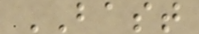BAST
